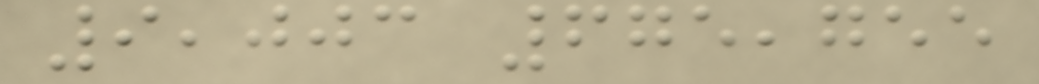9,003 675,755
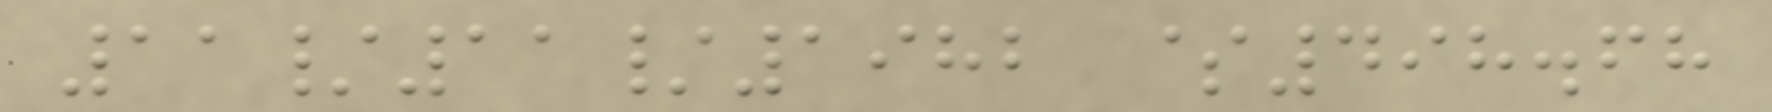11/11/1982 $498.68
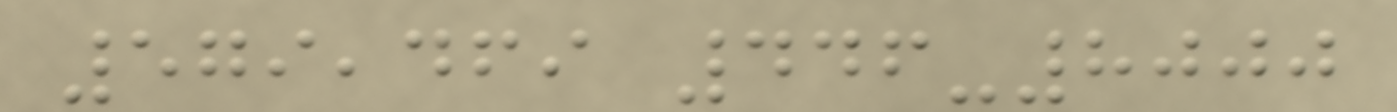579,469 446-8000
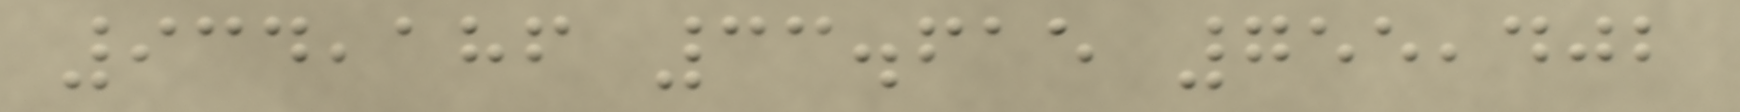934,186 33.615 755,402
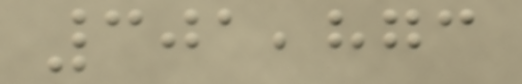301,873
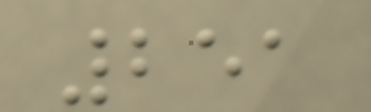251
